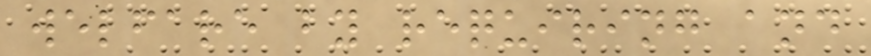welfare by requiring and
